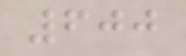600
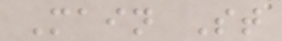Main St
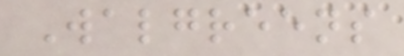Walgreens
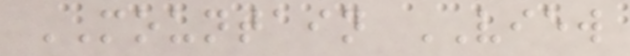MOUNTAIN VIEW
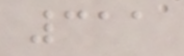311
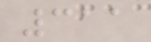311
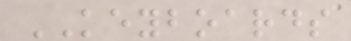KEYBOARDS
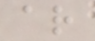ar
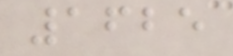1625
